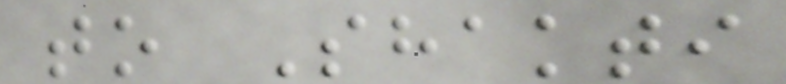to Shakti
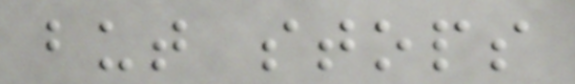but stops
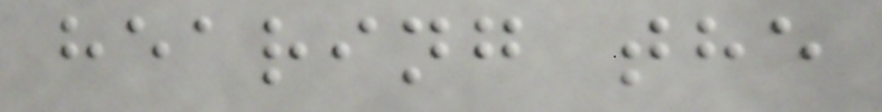hearing the
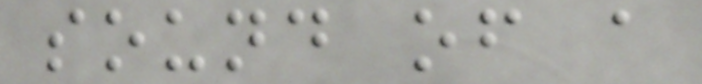sound of a
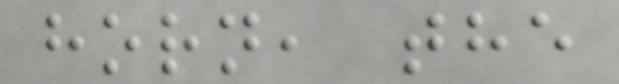horn, the
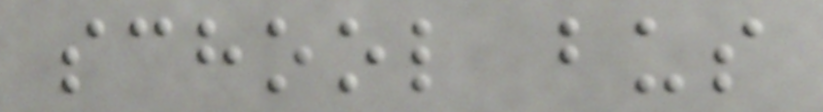school bus
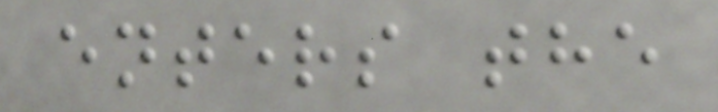enters the
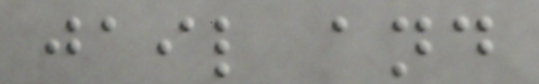jail and
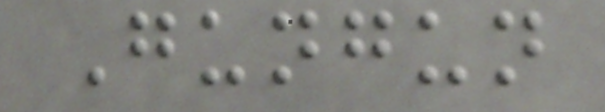Gungun
